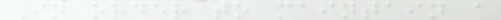In order to maintain a
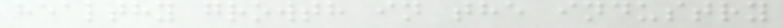healthy growth in the industry
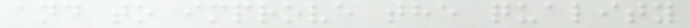and to improve the quality
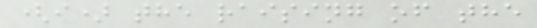(i) the raising of the
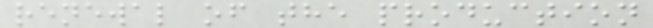renewal of the production
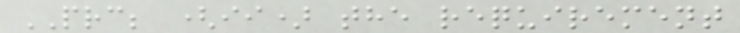PRC; (ii) the requirement
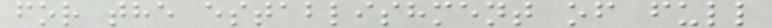for the establishment of full
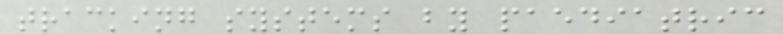tracking systems by paediatric
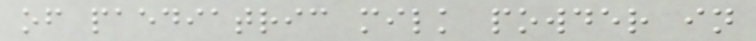of paediatric milk powder in
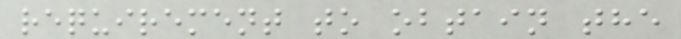requirement to obtain the
